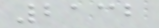2132
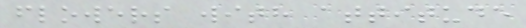flowers with attitude
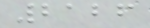2126
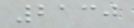2130
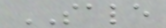SALE
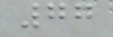77
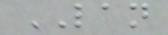LAN
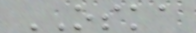OSKA
